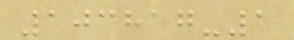103817-1
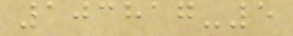103817-5
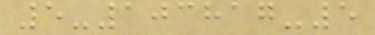5-103817-5
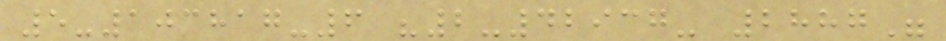5-103817-6 "2-42937- 2887"
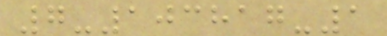7-103817-1
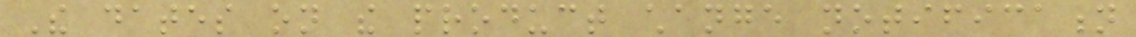The dates on the product change notification
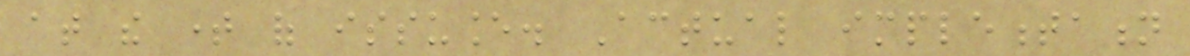at the time of issuance. Actual implementation
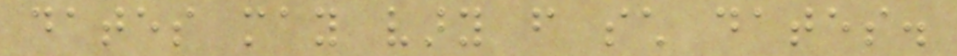dates may vary from such dates.
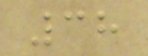38
